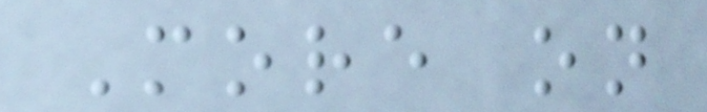More on
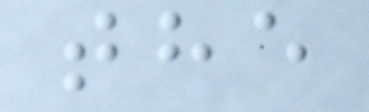the
